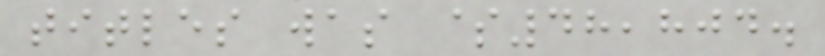titles was $48,804.
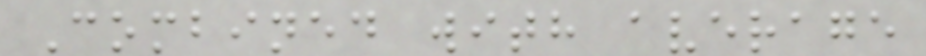Combined with average
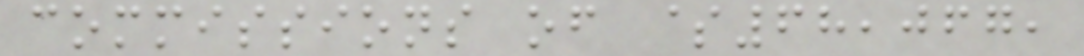commissions of $68,067,
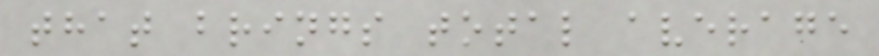that brings total average
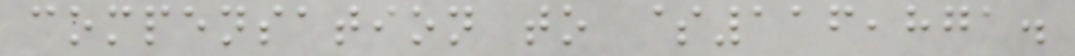compensation to $116,871.
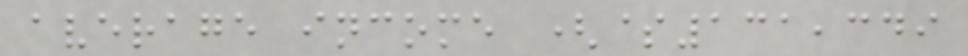average income ($131,349
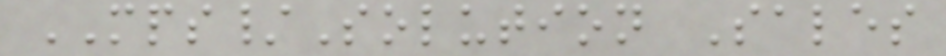MPS/Solution Sales
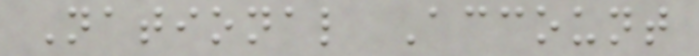National Account
